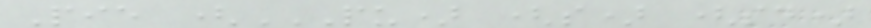Pie (PU) (S) (SD)
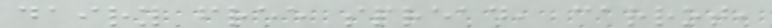dairy free spread, carrot,
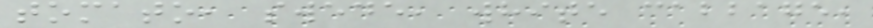tomato, swede, white cabbage,
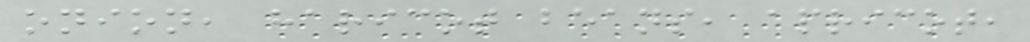onion, haricot beans, apricot,
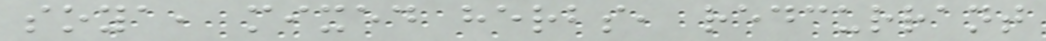soya, mixed herbs, redcurrant
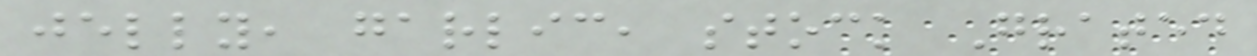jelly, garlic, stock Grated
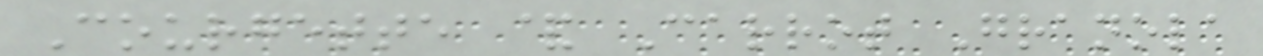Courgette & Carrot Granola
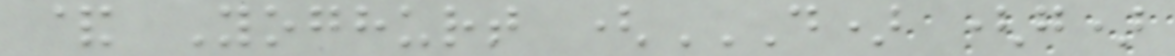& Yoghurt (D) (G)
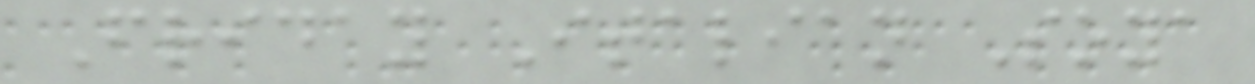Friday Italian Soya
